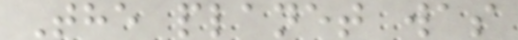The planet was
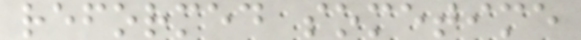reformed sometime
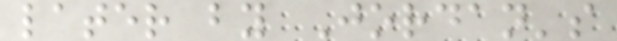later by Jordan's
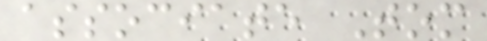associate Tom
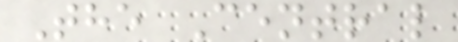The Central
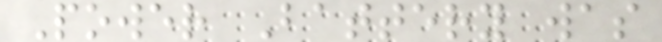Power Battery was
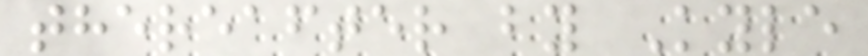thereafter by Kyle
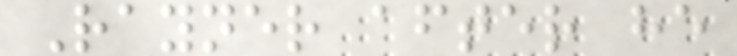Rayner after he
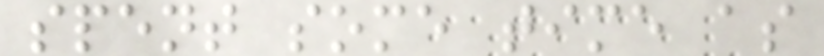spent some time as
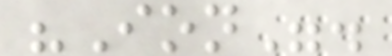"Ion".
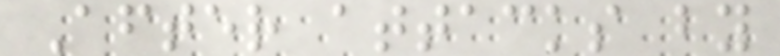After attacks by
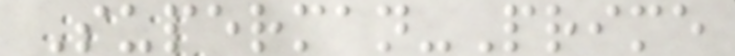Superman-Prime
